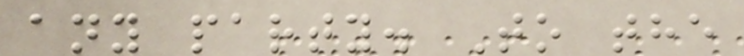any party. To the
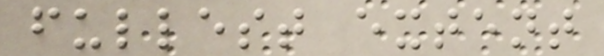fullest extent
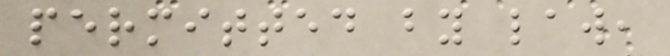permitted by law,
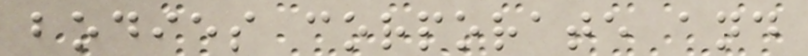bodies corporate and
